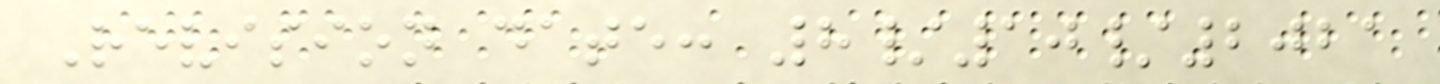Revision date: 8/10/2021
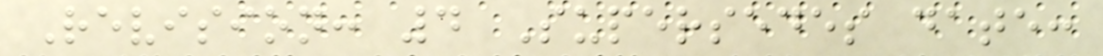Revision: 4 Supersedes date:
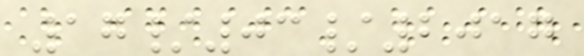17/03/2017
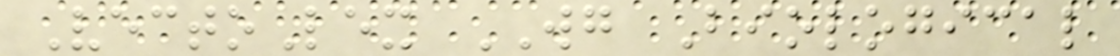VectoLex WG Biological
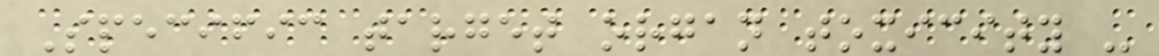Specific target organ toxicity -
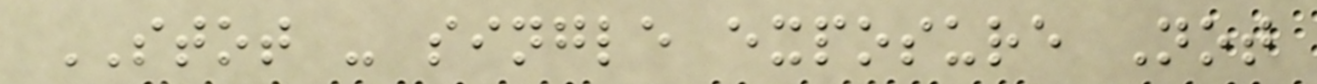STOT - single exposure Not
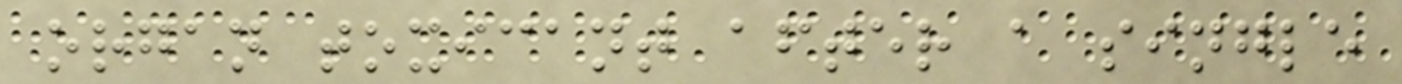organ toxicant after a single
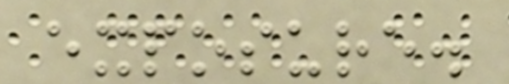exposure.
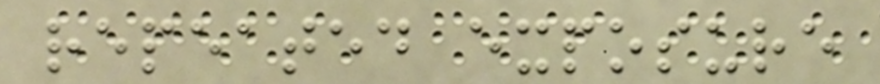repeated exposure
